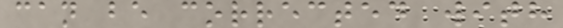can be corrected with
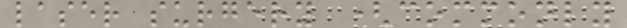laser surgery (commonly
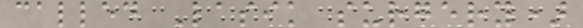called Lasik surgery)
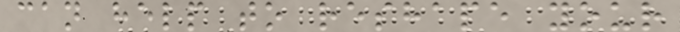can help to reshape your
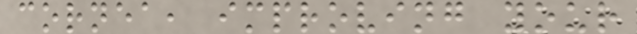cornea, improving your
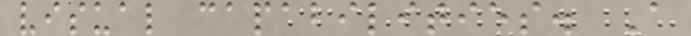visual capabilities. A
